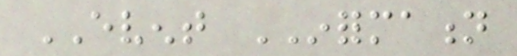EVENT INFORMATION
